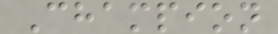Champion
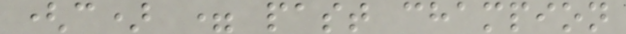(c) = past champion
